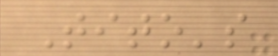Tito's
